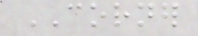CORNER
